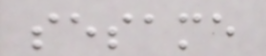sesame
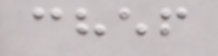chef
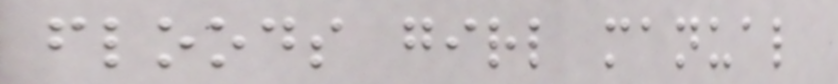floods girl manual
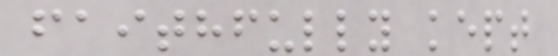faithfully kept
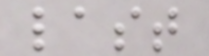last
